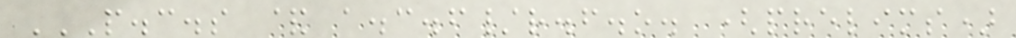P.C.S & A.C.F/R.F.O. (PRELIMS)
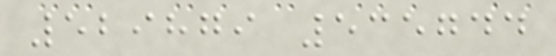529879 535744
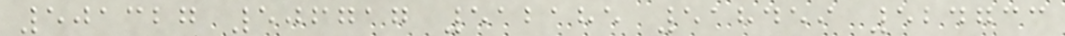501327 506717 512185 518459 524733
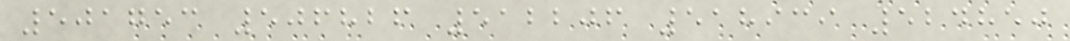501753 506826 512206 518939 524850
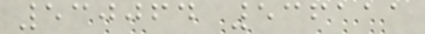530064 536111
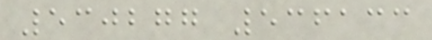530277 536133
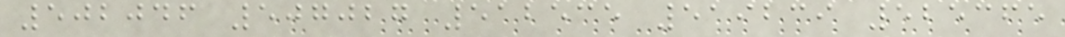502046 507027 512535 519239 525365
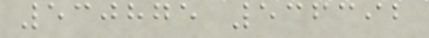530875 536392
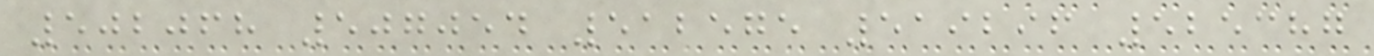502068 507054 512575 519296 525387
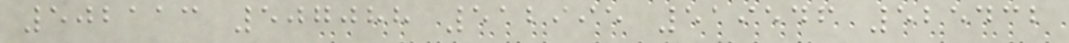502113 507088 512995 519546 525432
